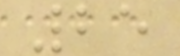25
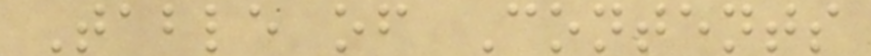Table of Contents
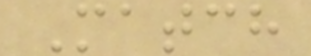Match
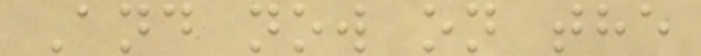And now on the
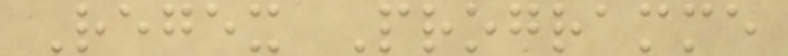Regex Programme
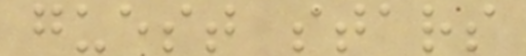guest stars
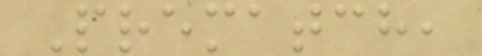Prematch,
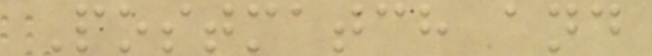Postmatch and
